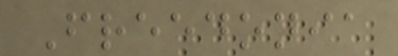Freedonia
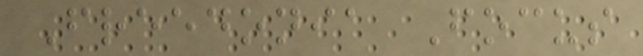Freedonia Focus
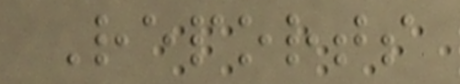Reports
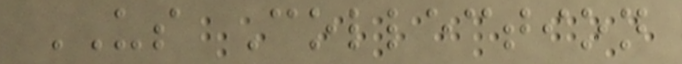US Collection
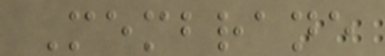Membrane
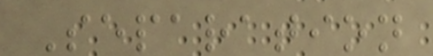Separation
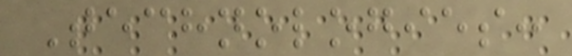Technologies:
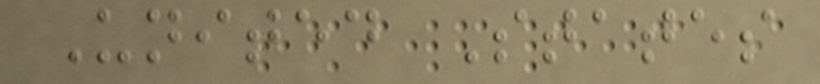United States
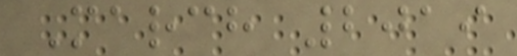March 2019
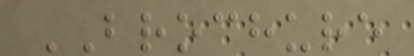BROCHURE
